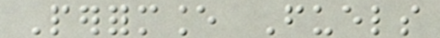Performance Fuels
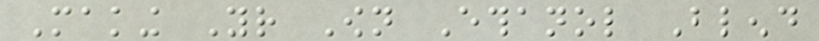Making Your Own Ethanol Blend
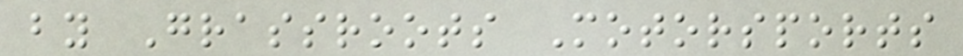by Grassroots Motorsports
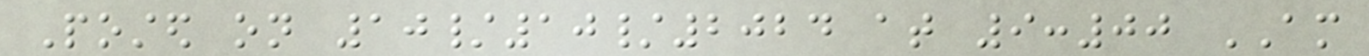Posted on 10/10/2024 at 9:00 AM
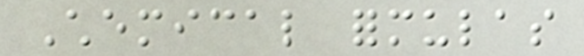Chemical formulas
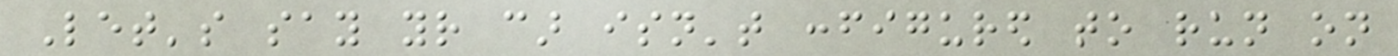Let's say your car isn't configured to run on
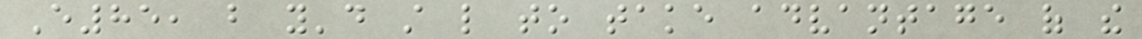E85, but you'd still like to take advantage of the
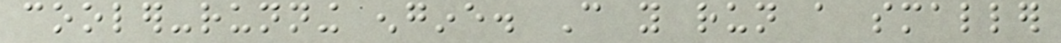cooler-running engine. Can you run a smaller
